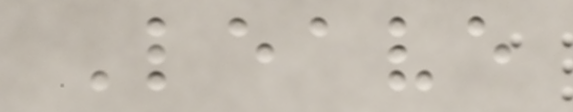Leave
